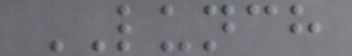LUNCH
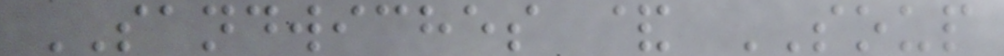SANDWICHES & SOUP
